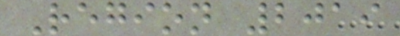Region 2019
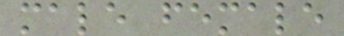male female
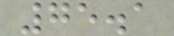75.1
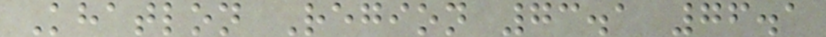Khatlon Region 73.1 76.1
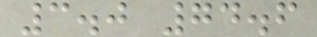3.0 74.6
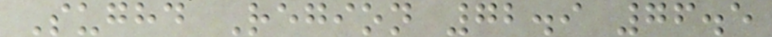Sughd Region 72.9 76.5
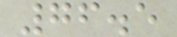76.5
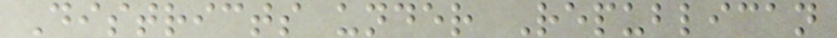Districts under Republican
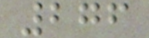276
